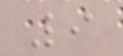9
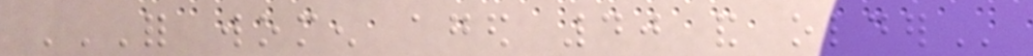FOR WOMEN AGED 40 AND OLDER
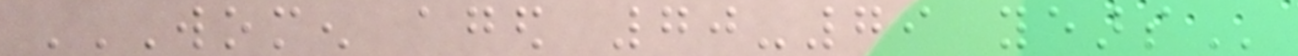WOMEN AGED 70-79 YEARS
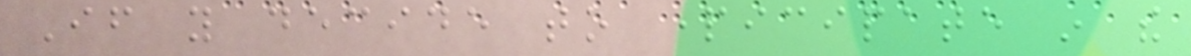If you decide to participate in the
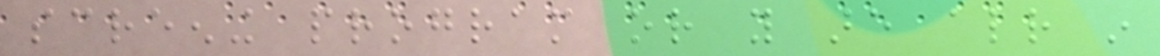screening program or you are already in
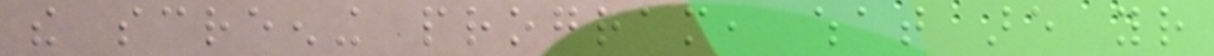the screening program, what are your
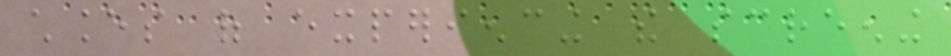chances of experiencing the screening
